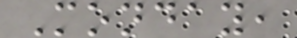Monday,
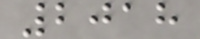2018
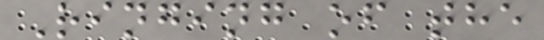Ringing of the
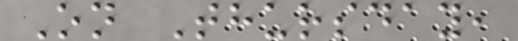On Thursday,
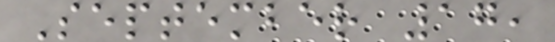September 17,
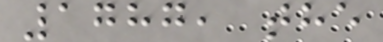1787, the
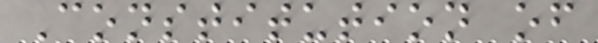Constitution of
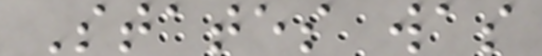States was
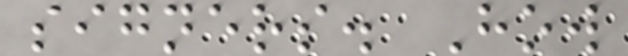signers. How
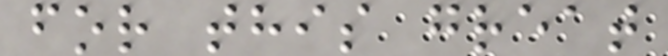for this great
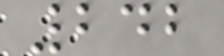242
